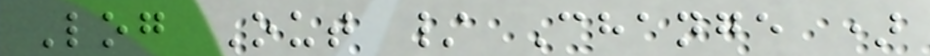Log Out / Change )
